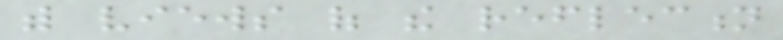with views of the reflection
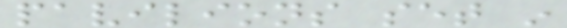pavilions set in
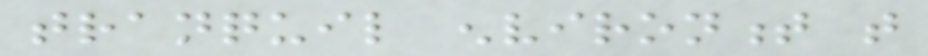tranquil environment that
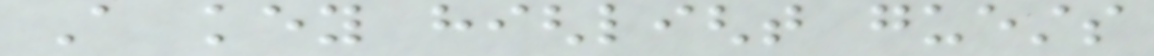A key highlight guests
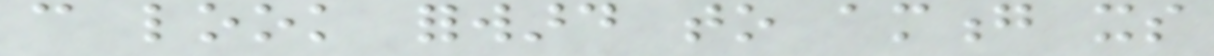can look forward to among its
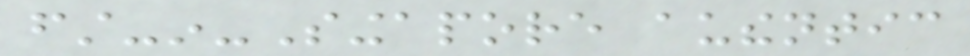first-in-Singapore authentic
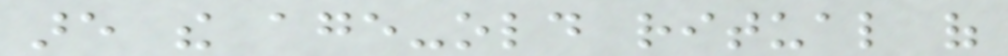are the age-old ritual of
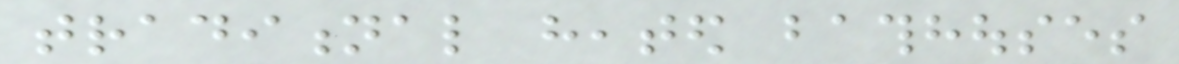traditional heated bathhouses
